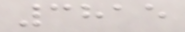3815
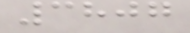3807
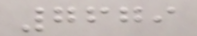7679
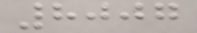8007
